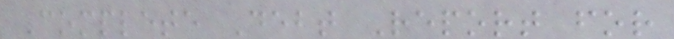Complete Debt Report for
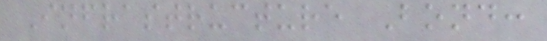Infrastructure Bond:
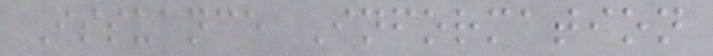Issuance Information
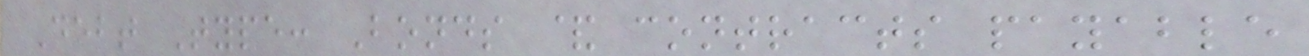Debt Type: Bonds & contracts payable
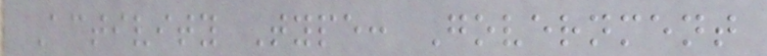Activity Type: Government
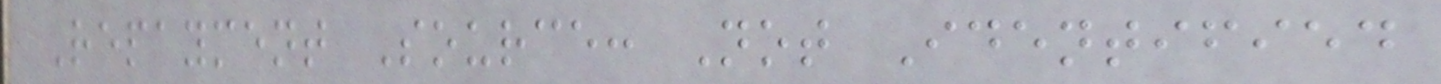Repayment Source: Not Identified
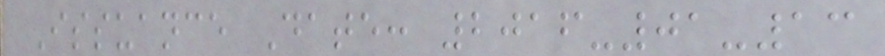Issuance Date: 2016-01-13
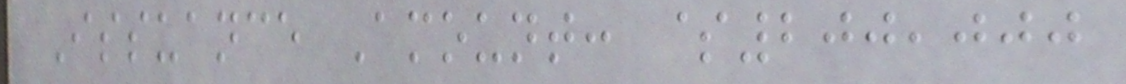Issuance Amount: $200,000
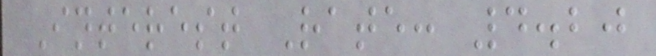Interest Rate: 4.20
